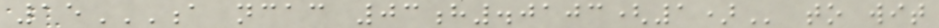15A NCAC 03H.0103(1) to wit
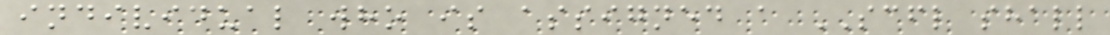individual who is assigned a SCFL shall
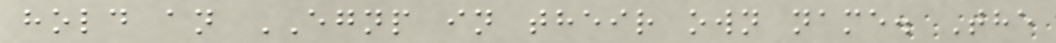hold an EGNP in their own name. The
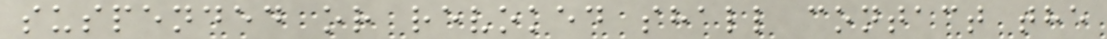suspended or revoked shall contact the
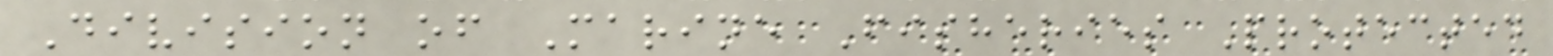Division of Marine Fisheries Protected
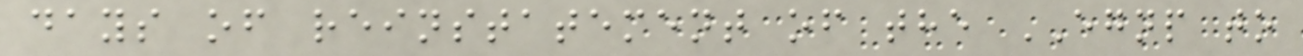days of reinstatement of the EGNP to
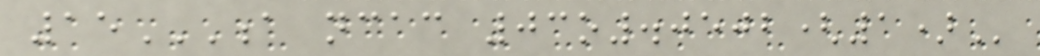15A NCAC 03O.0502(1)
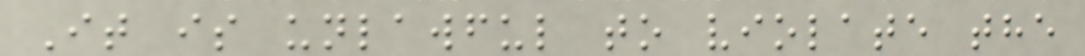It is unlawful to violate the
